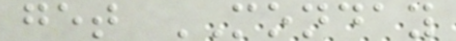get MONDAY
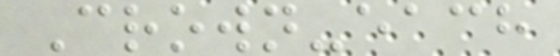Crown-each
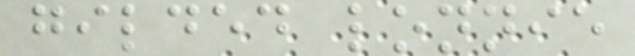gilded lonnie
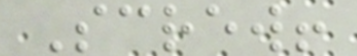Screw!
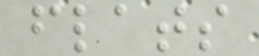flats
